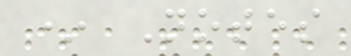* Notes
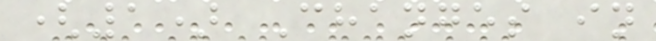(1) Changes in
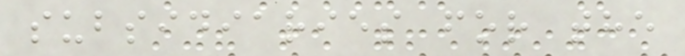subsidiaries for the
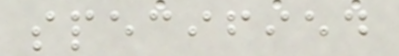specified
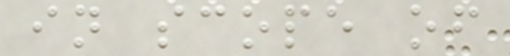in scope of
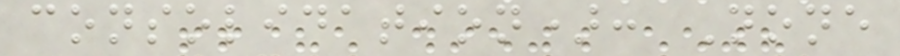consolidation): None
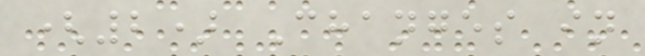(2) Changes in
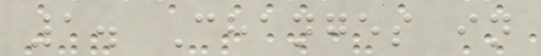1. Changes in
